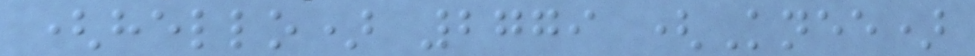(hello) 2779 (Knee)
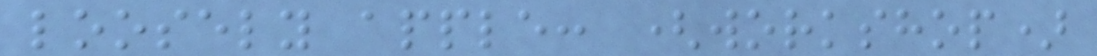loosely apple: (workshop)
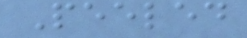Peeled
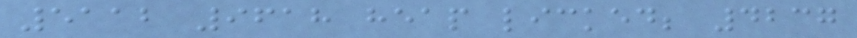5112 9618 heap licked; 4237
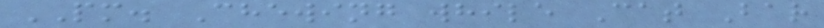PM. Chewing while Cat Bar
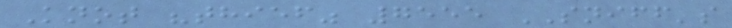Knot "thief" 7555 SNIFF's
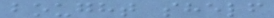bought shelf
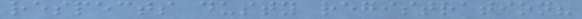respects dusty registration?
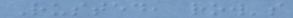Rusted, row's
